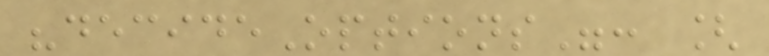"decideOptions": [
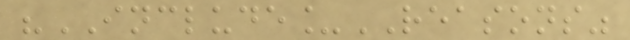"INCLUDE_REASONS"
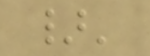}'
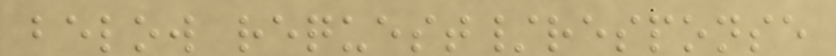below request/response
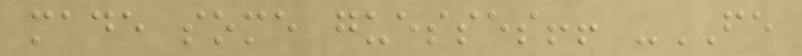made some guesses!! -FE
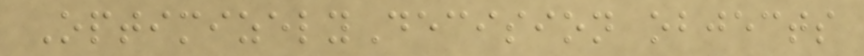OptimizelyDecision objects
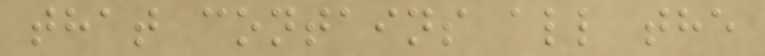that contains all the
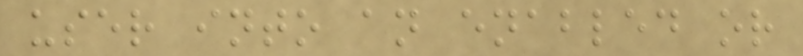user into an enabled or
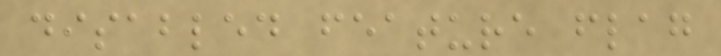disabled feature flag
